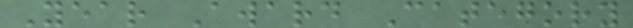Year Award Category
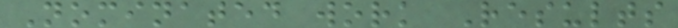Nominated work Results
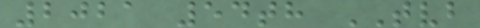2021 54th TVB
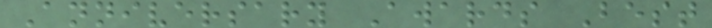Anniversary Awards Best
